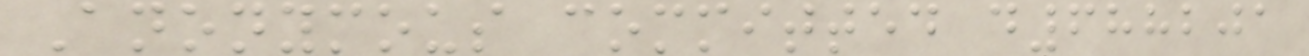Anonymous committed d688201
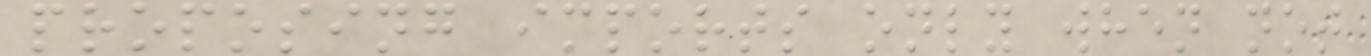proposing imports only when not
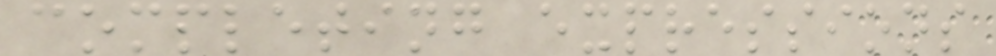completing expressions
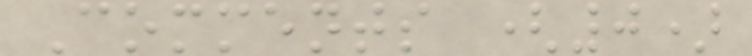Comments (0)
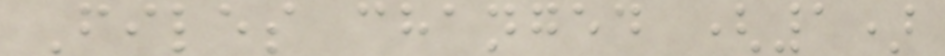Files changed (1)
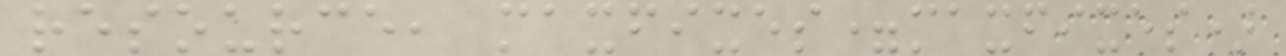resource, maxfixes=maxfixes)
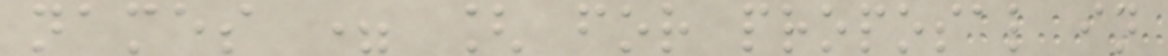names = [ for proposal in
